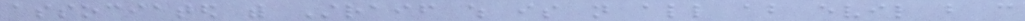associated with Straif which is not all about evil but can
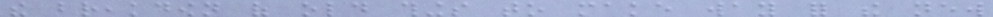the breakdown of old things to make way for the new
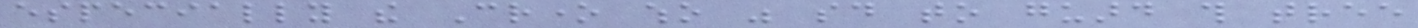especially the Crone who was said to guard this tree
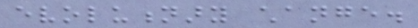evolutionary change.
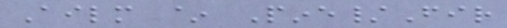Ailm ~ Pine/Fir
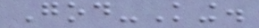God-King.
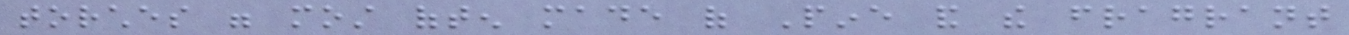torches were most often made of Pine and the fragrant
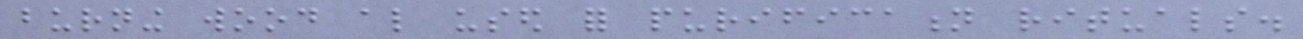burning wood also used for purification rituals.
